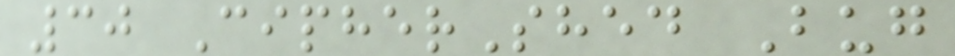30 CipherShed Bug
